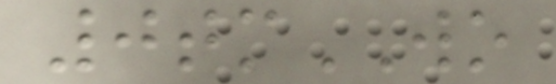0tmWO
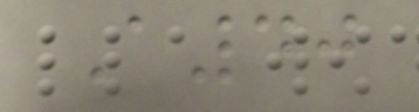A40
